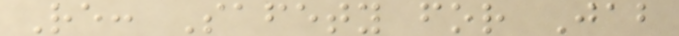Re: Safety for Jab
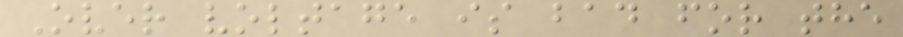Over voltage is bad for the
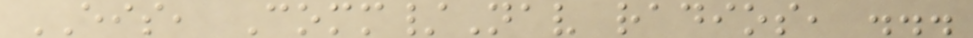EIS, Comm/Nav radios, ...
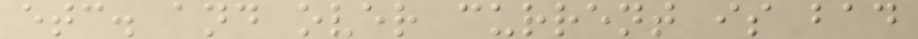etc. and over current is bad
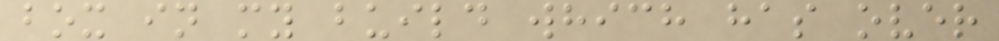box in my build which has over
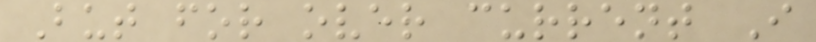But for over current I
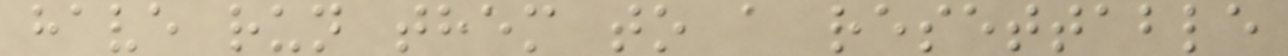have run them to a resettable
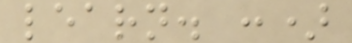learn. :)
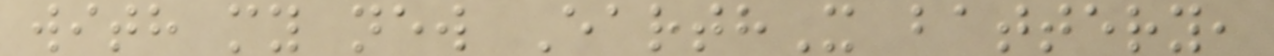with my new EarthX battery,
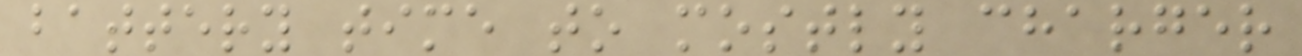battery time to mostly charger
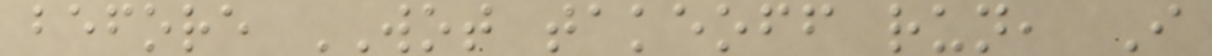before WOT takeoff run, I
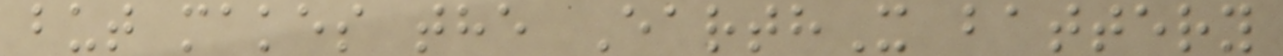but makes the EarthX battery
